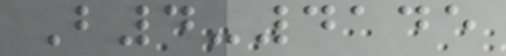B4-4145
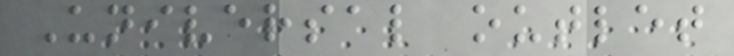Universal outlet
